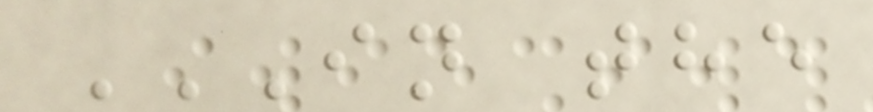IN THE
